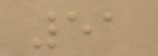51
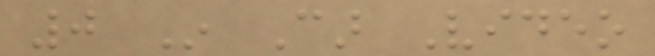0 In Car Video
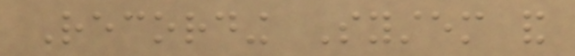Recording System and
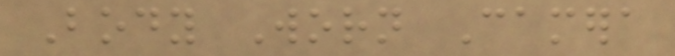Body Worn Camera
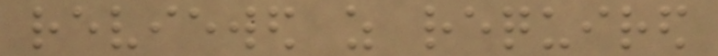reviewed as required
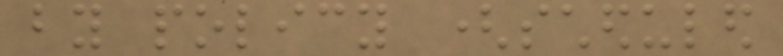by policy (scheduled
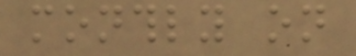monthly on
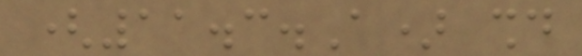(11.3.A) should
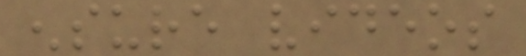ensure videos
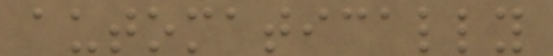automatically
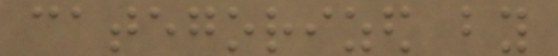categorized by
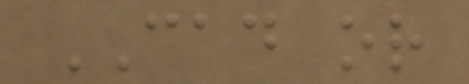CAD or
